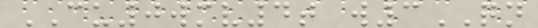CU0wmv4t w3QN
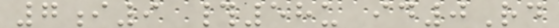7i9 #58u id0Rd
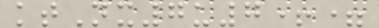ktNx7u7+=
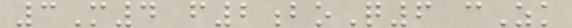3M4 f2boQ6 cZk
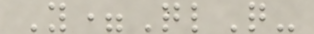Y=QlQ-
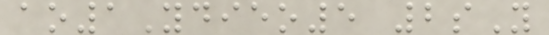ao1Ydieo5 2sY
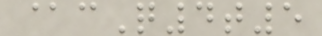@cQ4t5
